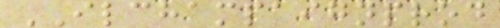ILCHAMPAIGNPROD
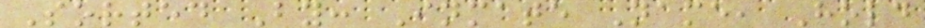Sorted By: Inmate Name, Hold
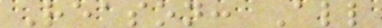Reason: All
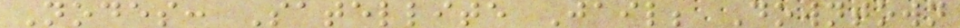Nodes: Satellite Jail; Downtown
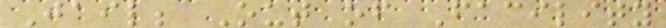Jail; Out of Facility
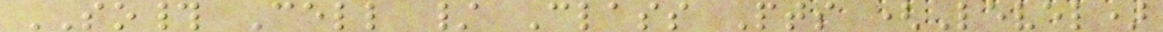SO# Cell / Class Pts (Level)
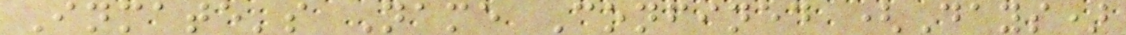Inmate's Name Confined (Days)
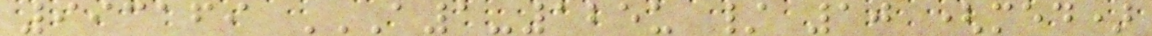993169 A1-125U / 10 (MED)
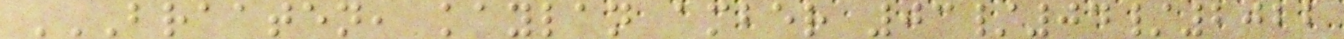BRAATEN, KAYLAN AMBER 03/04/2022
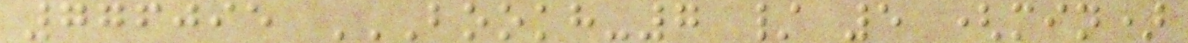776095 BOOKH-7 / 5 (MIN)
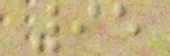95
